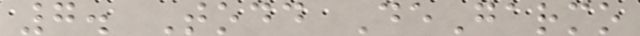7. Todd DeGarmo
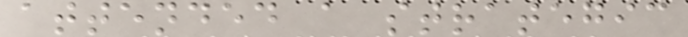attended a strategic
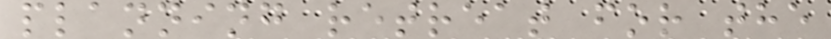planning retreat for the
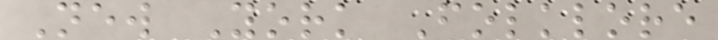New York Folklore
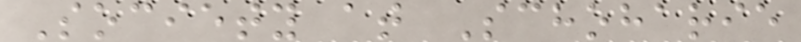Society at Schoharie
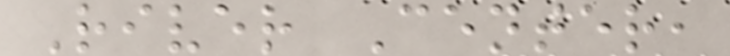River Center,
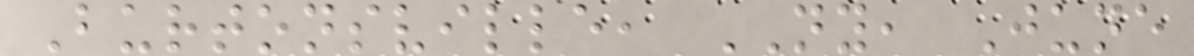Burtonsville, NY, June
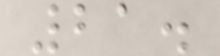21.
